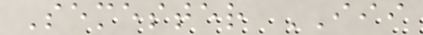Semester III
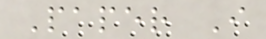Paper I
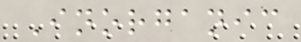Inorganic
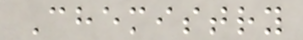Chemistry
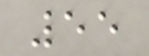55
